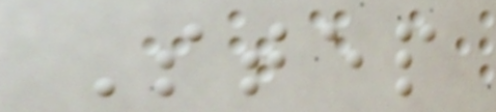Step
